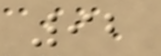92
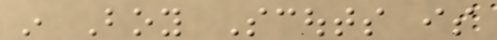in Boy Scouts is
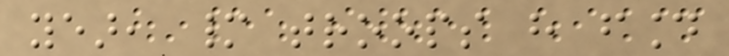year, many troops have found
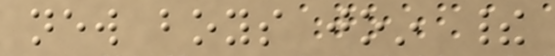new boys join their
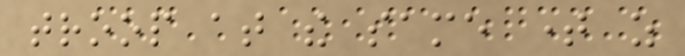troop at the same time as
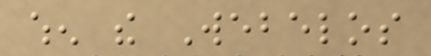when the Webelos
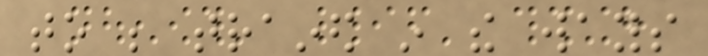to be trained in the ways
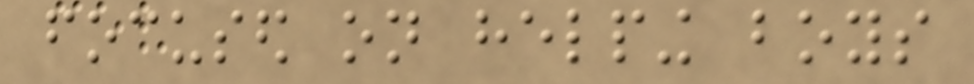focused on helping boys
